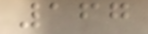167
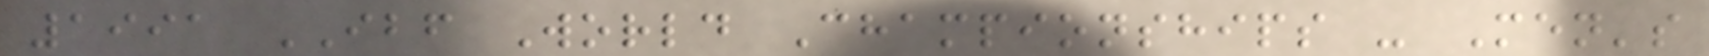1991 IBF World Championships - Men's
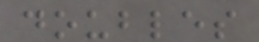doubles
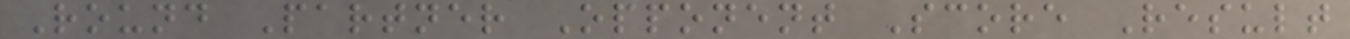Round Partner Opponent Score Result
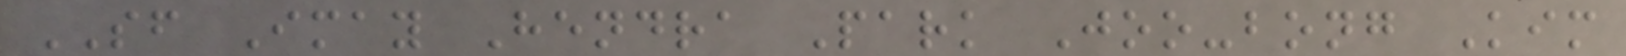SF Imay Hendra Park Joo-bong Kim
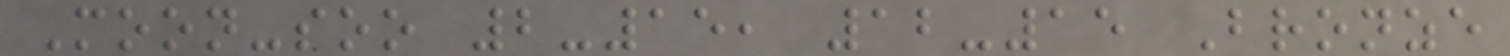Moon-soo 2-15, 12-15 Bronze
